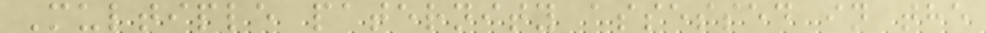Multiple paternity assessed in the
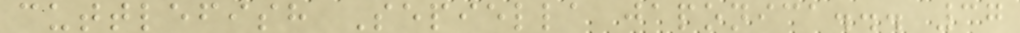cuttlefish Sepiella japonica... 37
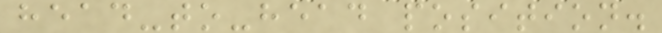head-to-head position.
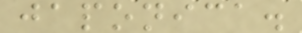japonica.
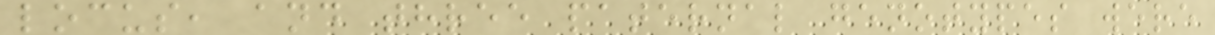locus, and three paternal genotypes were
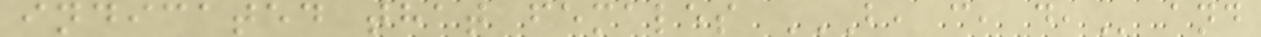indicated that females B, C, D, and
